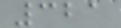321
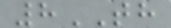8TH
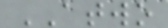ATWO
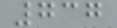737
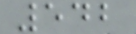542
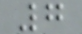7
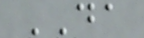DA
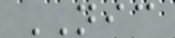NIC
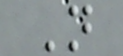N
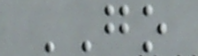GO
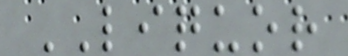LIQUOR
